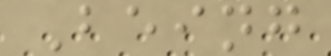Being
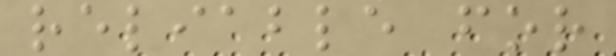reliable for
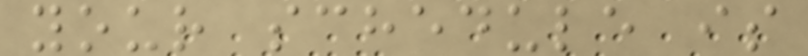your schedule is
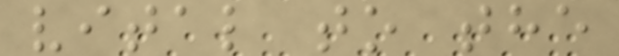vital to the
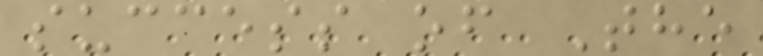success of The
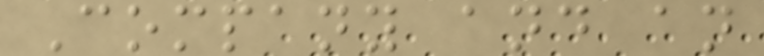Company and an
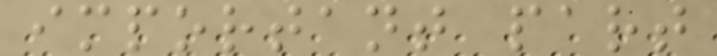important part
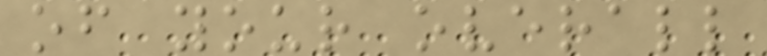of your overall
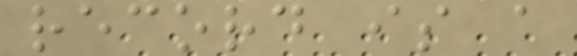record is a
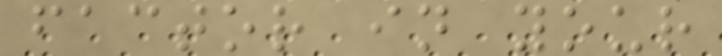factor in your
